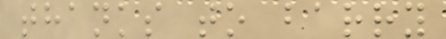thanks to barry
